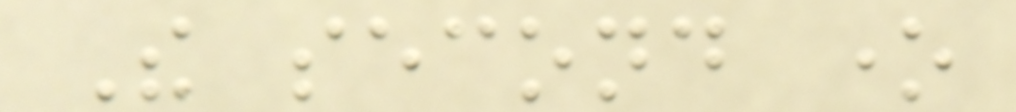The second one
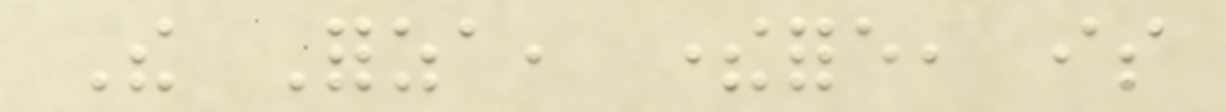The Forza, therefore, is
